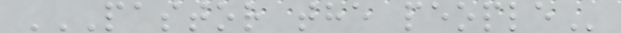PASTOR THE PEOPLE
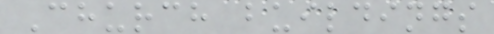Church buildings
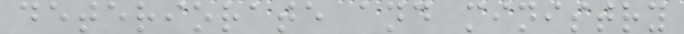deteriorate and ministry
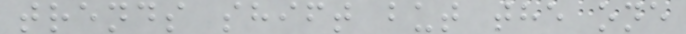trends shift but the one
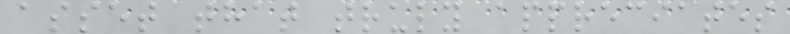asset that truly appreciates
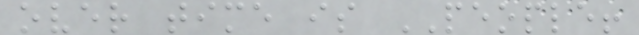over time is PEOPLE!
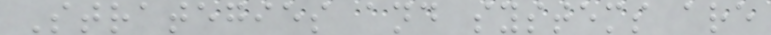Strategies and systems are
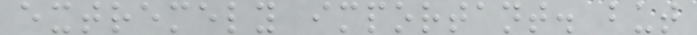extremely important. but
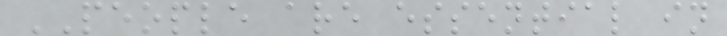PEOPLE are essential in
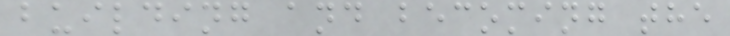building and becoming the
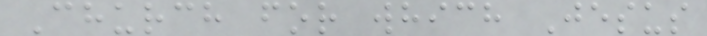Church for which Jesus
